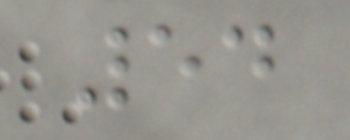54
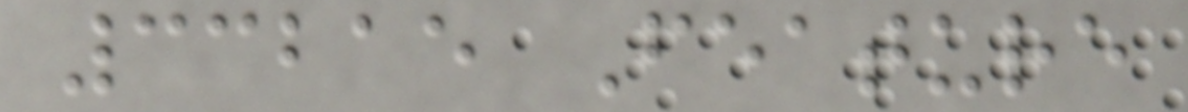33215 Feature
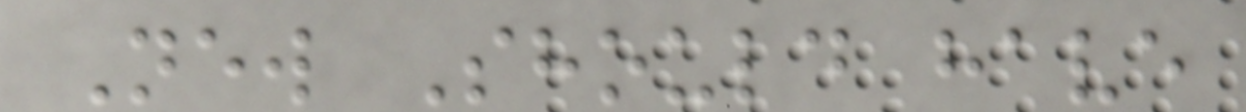New Should have
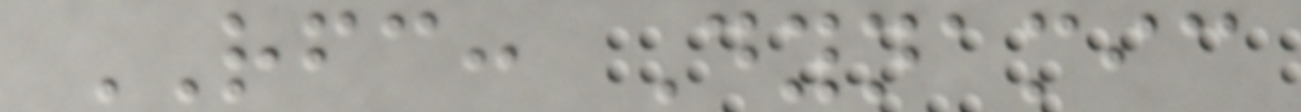RFC: Dynamic
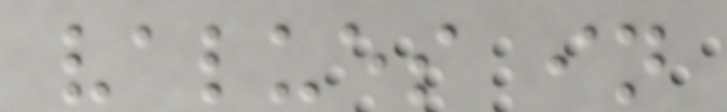values in
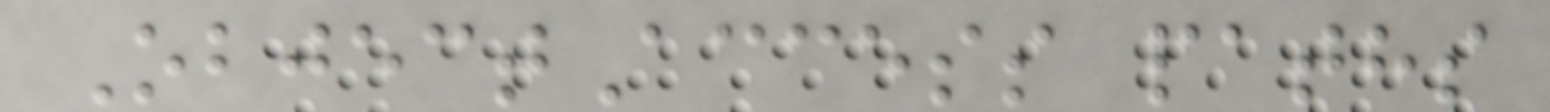ObjectAccess paths
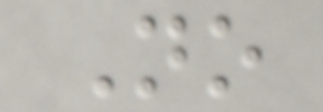No
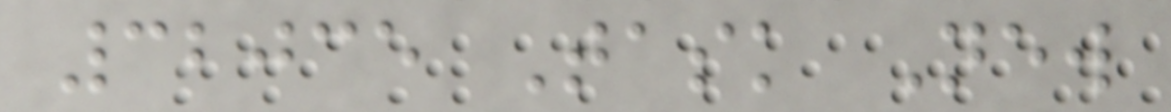32035 Task New
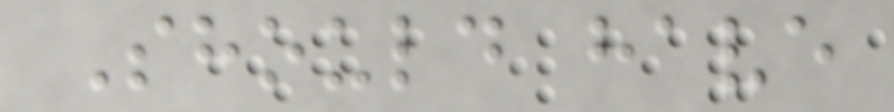Should have
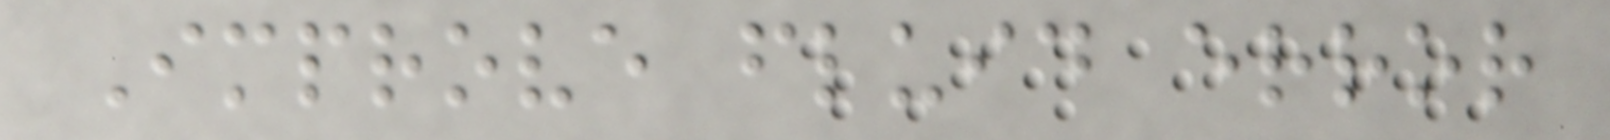Improve fluid error
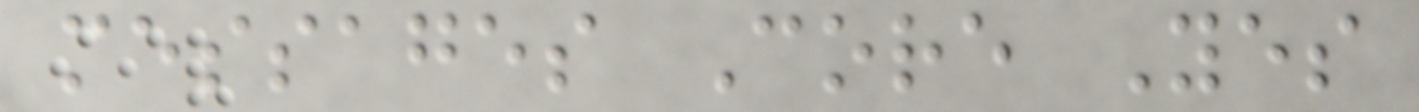messages Core Yes
